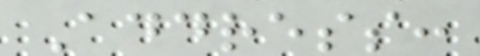Address:
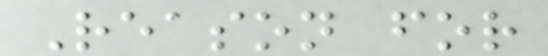Reason for
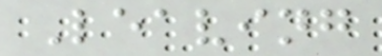Leaving
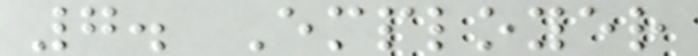7. Employer
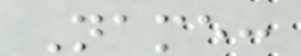Name:
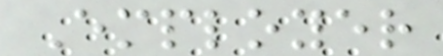Employer
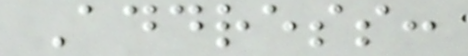Address:
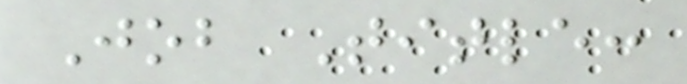Job Title:
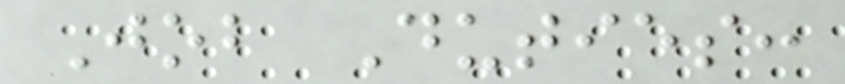Job Duties:
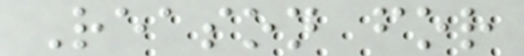Reason for
